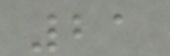21
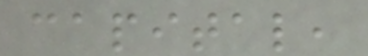capital,
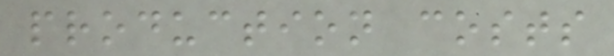production costs
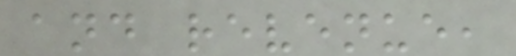and revenue,
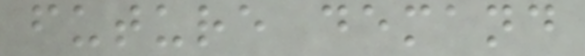future demand
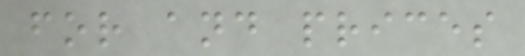for and prices
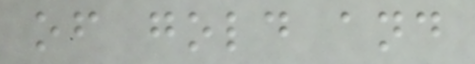of gold and
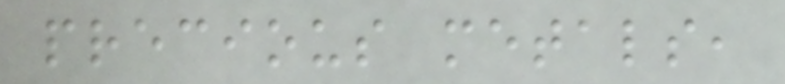precious metals,
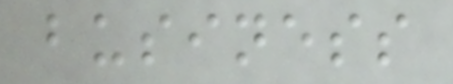business
